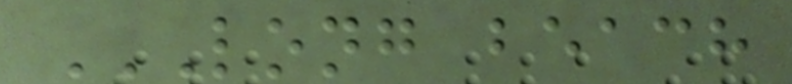LONG BEACH
